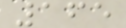165
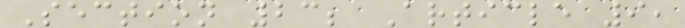Section 23; Article 9,
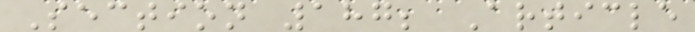Section 187; Article
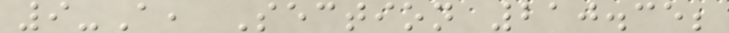9-A, Section 210.35;
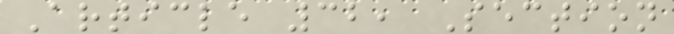Article 32, Section
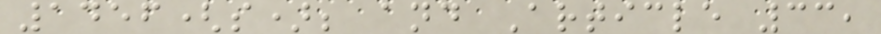1456(s); and Article 33,
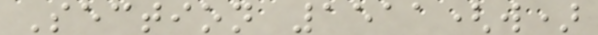Section 1511(w)
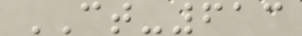CT-613
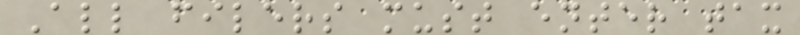All filers must enter tax
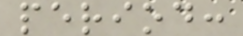period:
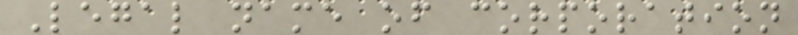Legal name of corporation
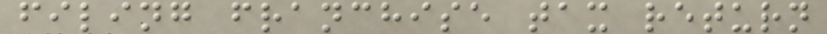filing franchise tax return
